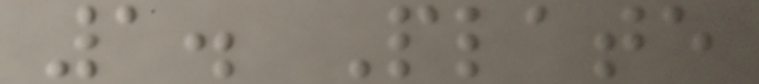1. Plate
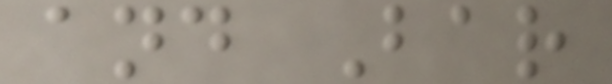and Bar
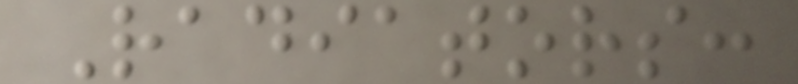Radiators:
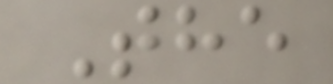The
